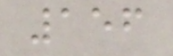156
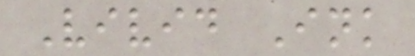Vivid Ink
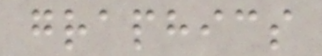graphics
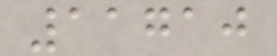11710
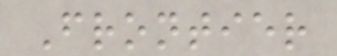Frontier
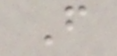F
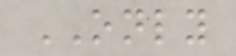ONLY
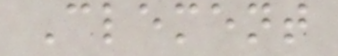Clement
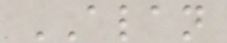ALAN
